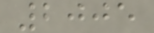2005
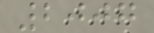2007
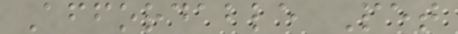Affordable Pet
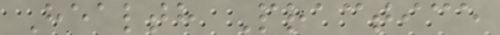Health Practice
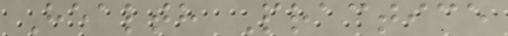Health Practice
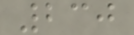230
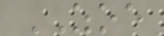ZOE
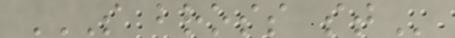S BROSS ST
